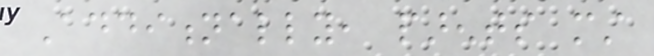Additionally, parents must
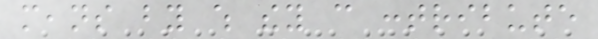means by which they can contribute
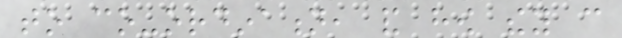to co-ordination, and how they can
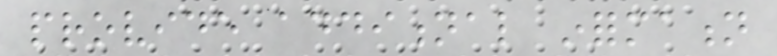provide additional information
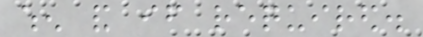when and if required.
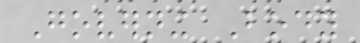Governing Body
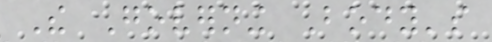The Governing Body's
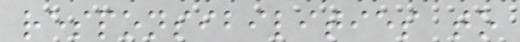responsibilities to
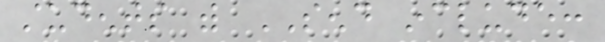students with SEND include:
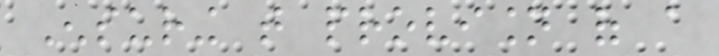Ensuring that provision of a
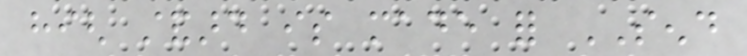high standard is made for SEND
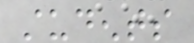students
